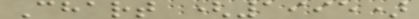Chart (1995)
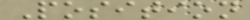Position
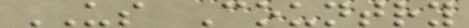US Country
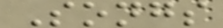Songs
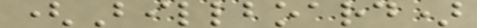(Billboard)
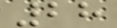28
